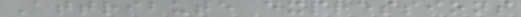Attribute expressions
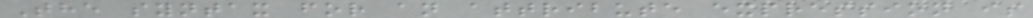The syntax for an attribute expression is
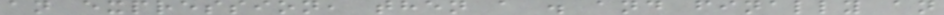an expression, then a . and finally an
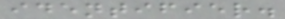identifier.
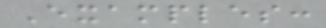Examples:
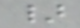}
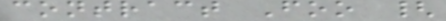contract Foo {
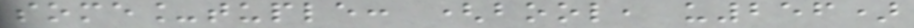some_tuple: (bool, u256)
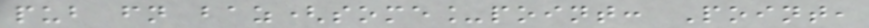pub fn baz(some_point: Point,
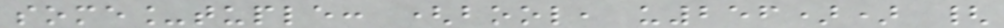some_tuple: (bool, u256)) {
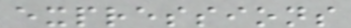expressions
